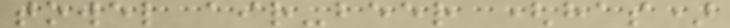towel air-beer (has)
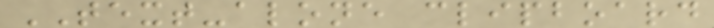TEXT-alone clipboard
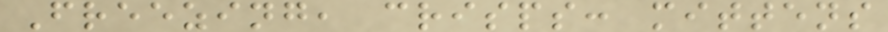Freezing, crisps: mittens
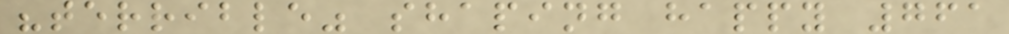"terrible" shaping happy 761
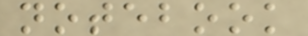notebook
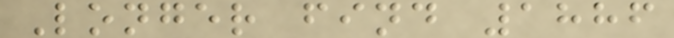Longer find 1886
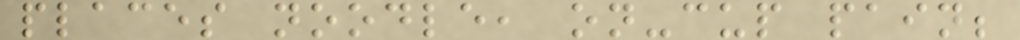places noodle, on-cup pain;
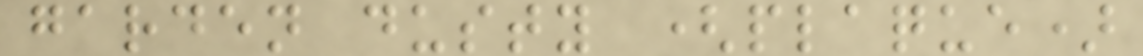garden dusty (plaque)
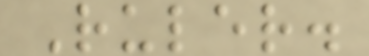Ruler.
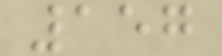157
